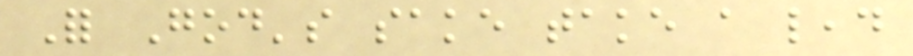For God's sake take a lead
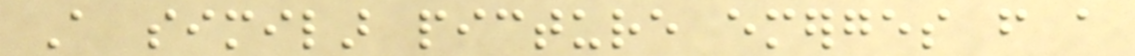A similar picture emerges from a
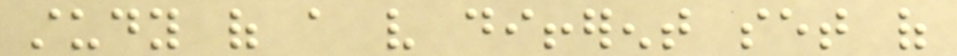study of a very different set of
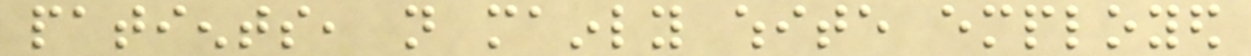patients, not mainly white employed
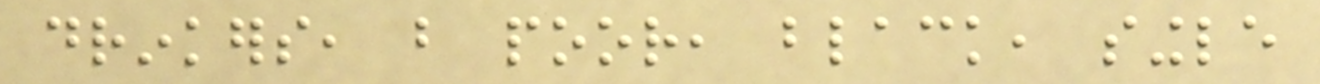drinkers, but poor, black, single
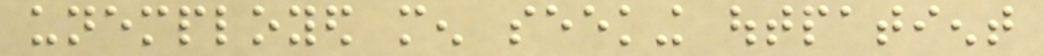unemployed men seeking outpatient
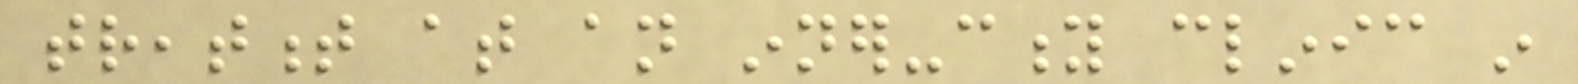treatment at an inner-city clinic in
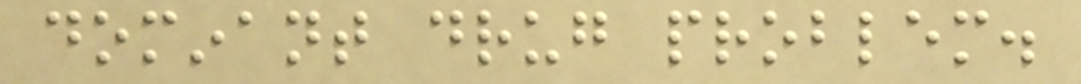dominant drug problem.
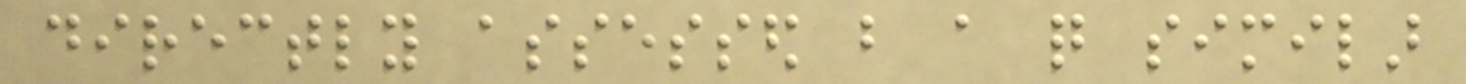directly assessed but a quite similar
